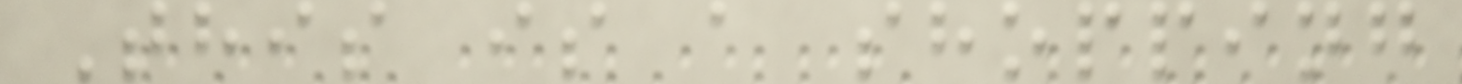This is a shopping
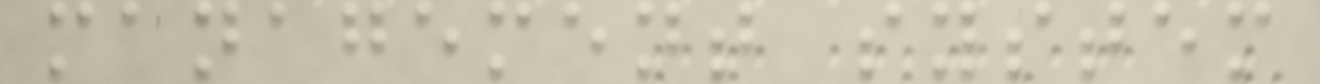management system
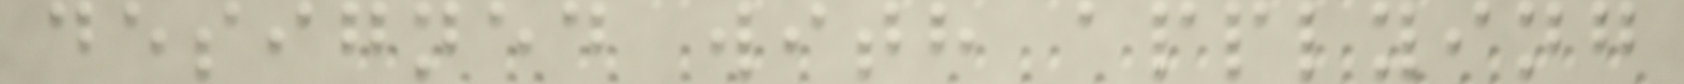designed with applying
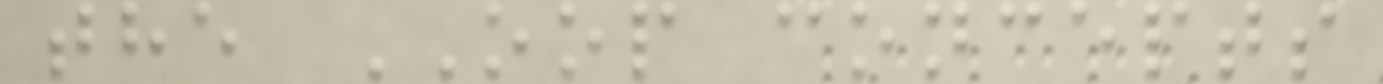the OOP concepts
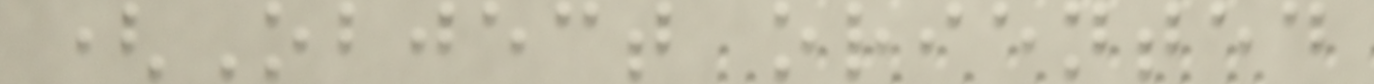(Object oriented
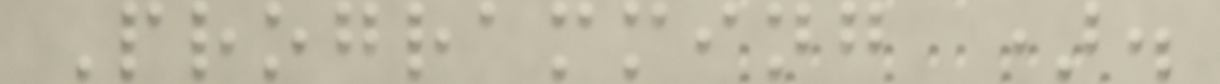Programming ).
